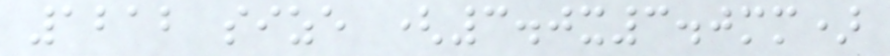1212 size (3.0x3.0mm)
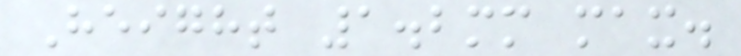Height 1.2mm max.
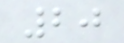20
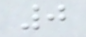0
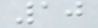10
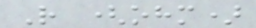R (ohm)
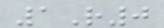1R0
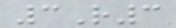3R3
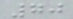70
